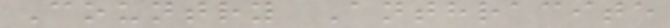Country Anthracite
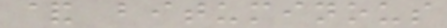& bituminous
